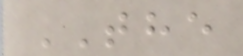THE
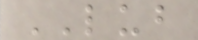LUB
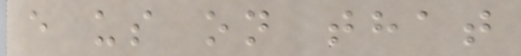e us on that
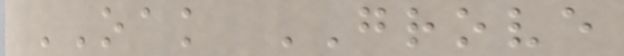OAK GROVE
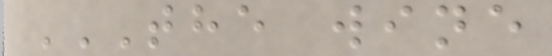THE WINE
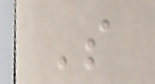S
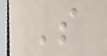S
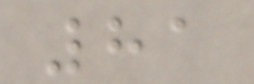81
